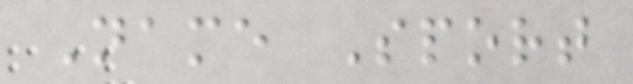Name Sport
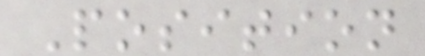Position
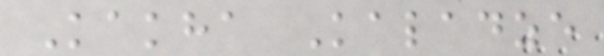Kakha Kaladze
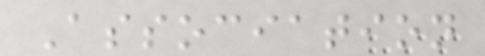Association
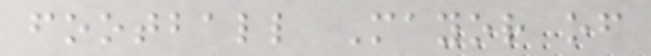football Mayor of
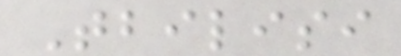Tbilisi
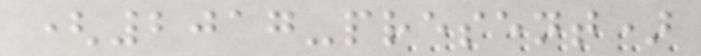(2017-present)
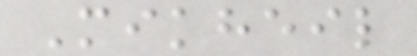Mikheil
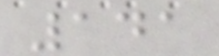141
